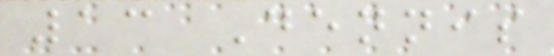13 Dennis
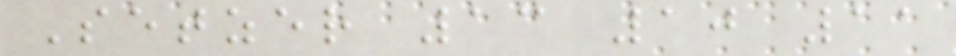Setzer 13 10 11
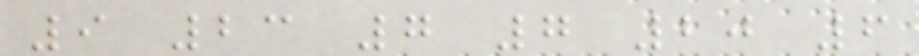9 23 7 7 20 6
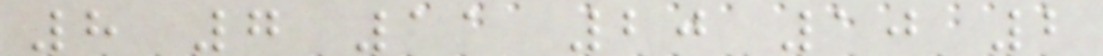8 7 11 20 10 2
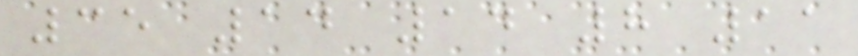35 14 14 8 11
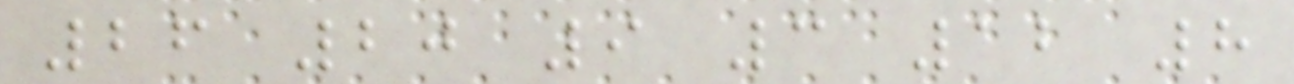26 20 9 3 12 8
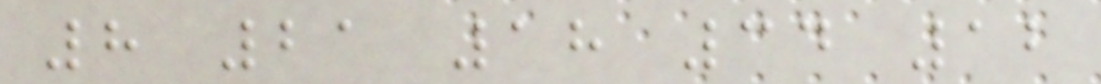8 21 18 34 12
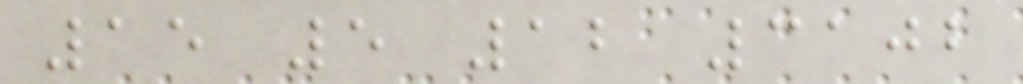15 5 12 3102
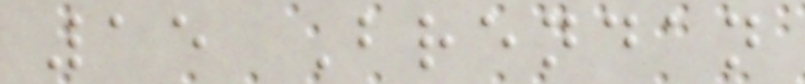15 Brendan
